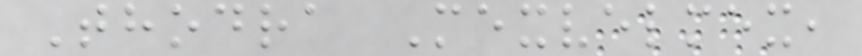Thodra Mexvelmex,
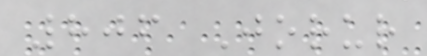806 Jorur
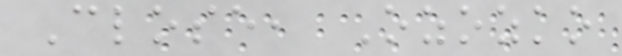Close, Ozozko
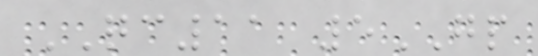QC11 5GP
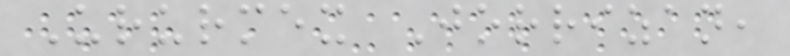Ururmex Jorrizan,
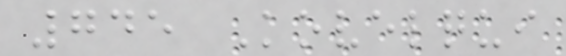745 Kovelqui
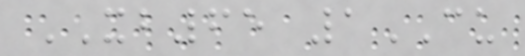XB65 1CU
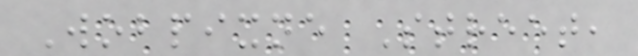Wobpixne Street,
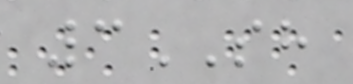3SH
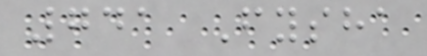741 Fysha
